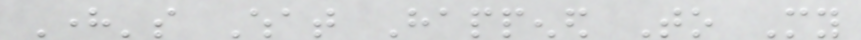Here's What Happened To My
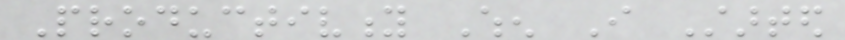Productivity When I Started
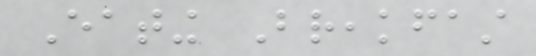Eating Breakfast
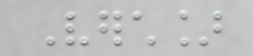Verch]
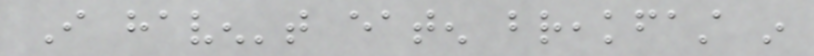I haven't eaten breakfast in
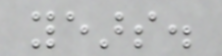years.
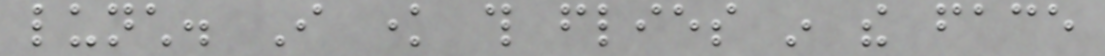lunch. I know this flies in the face
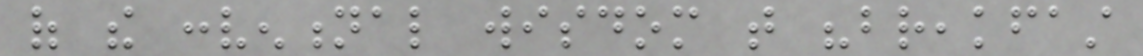of the conventional wisdom that "breakfast
